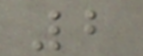2
